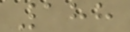188
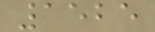1525
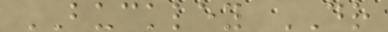BUCKLEY DR
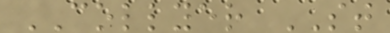COLLYER ST
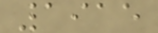1915
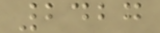2427
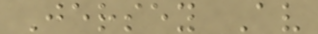Jersey Av
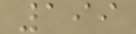199
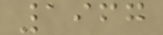1967
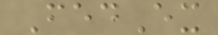FedEx
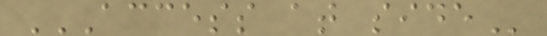ACCESS AT SIDE
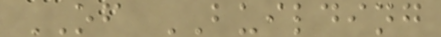OF BUILDING
